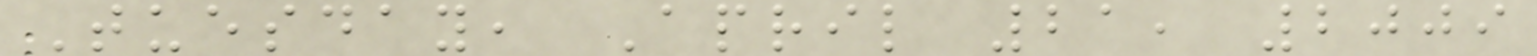Tuesday, April 21, 2009
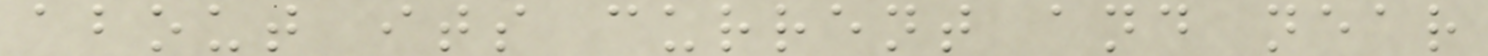about its current and near
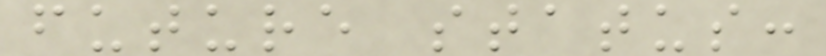future status:
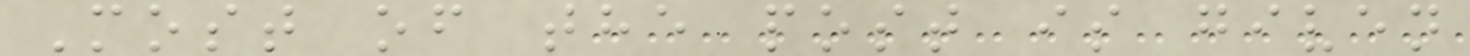Most of the post is given
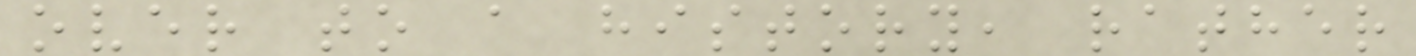over to a history, rather
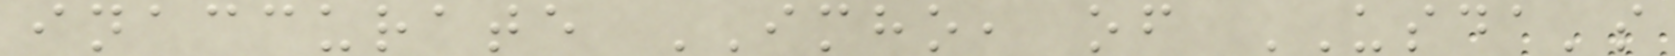inaccurate IMHO, of USDA's
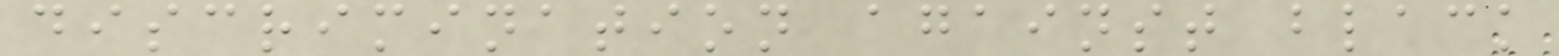discrimination against black
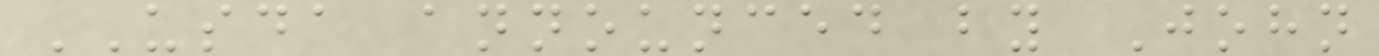USDA announced by John
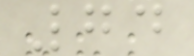74
